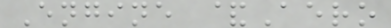Engine &Aero
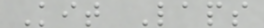Kit Laps
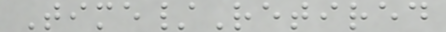Time/Retired
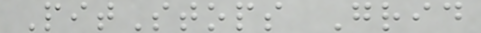PitStops Grid
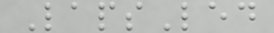LapsLed
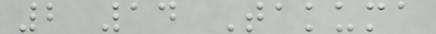2 14 Takuma
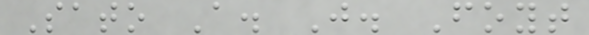Sato A. J. Foyt
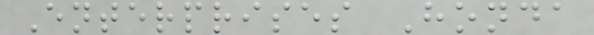Enterprises Honda
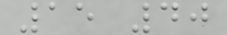15 40
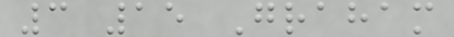3 15 Graham
